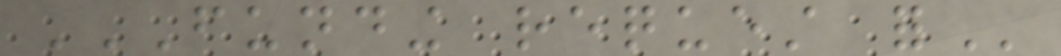FUNDING REQUEST FOR
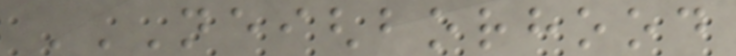NEIGHBORHOOD
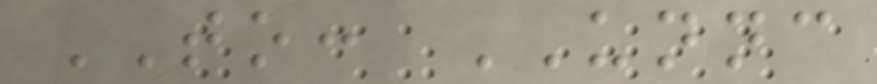TO: UNNC
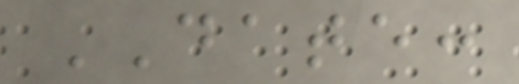DATE:
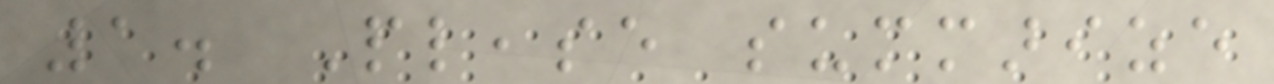1. Please summarize
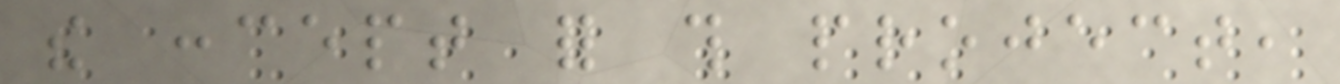the concept for this project,
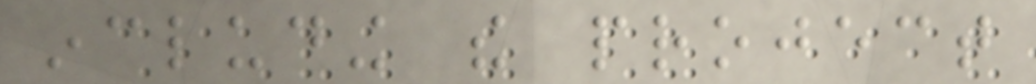including the project
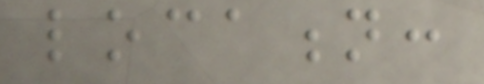location:
